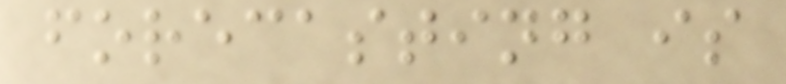forecasting is
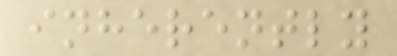inherently
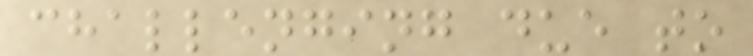challenging due to
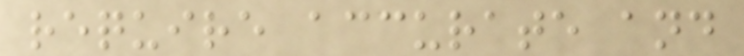require accurate and
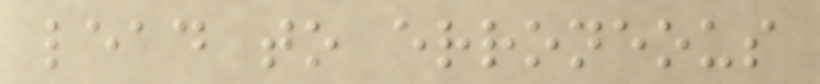lead to erroneous
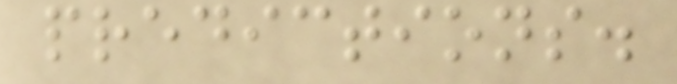predictions.
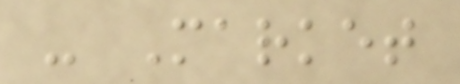- Market
